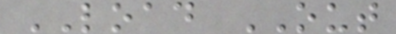LOAD OUT
